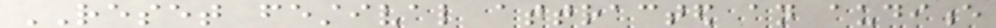RESET festival attracted an audience
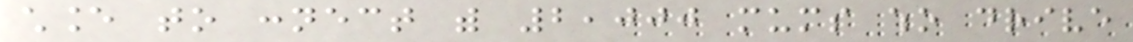chance to connect with 2,000 mums who drive
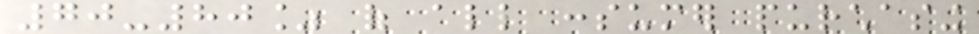70-80% of all consumer purchasing
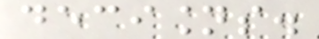decisions.
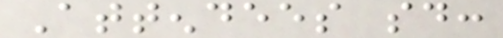Attendees said:
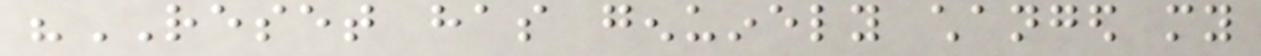"RESET has genuinely changed my
